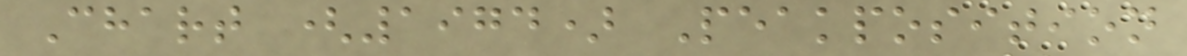Chart (1974) Peakposition
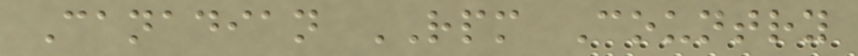Canadian RPM Country
